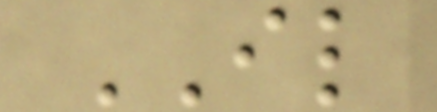IL
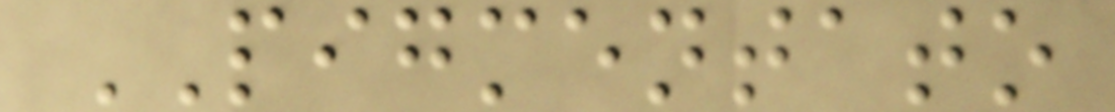PIGMENTATO
